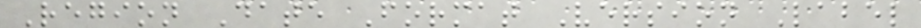Region Date Format Version Label
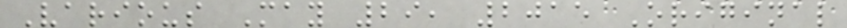Various May 29, 2015 Original
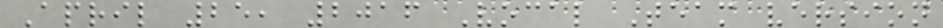April 25, 2016 Vocal Team version
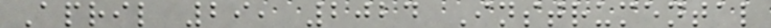April 29, 2024 Instrumental
